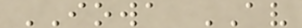IOWA AV
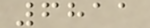6811
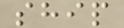ship
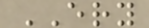ERY
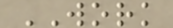WORK
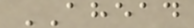AHEAD
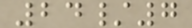24/7
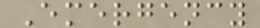Emergency
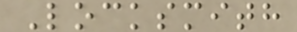Locksmith
